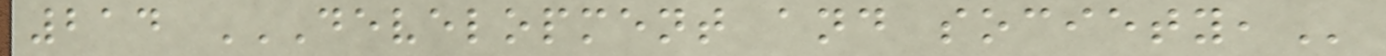214 DEVELOPMENT AND SOCIETY,
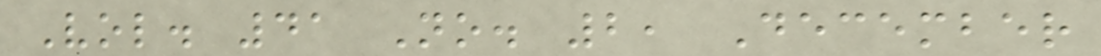Vol. 41 No. 2, December
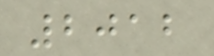2012
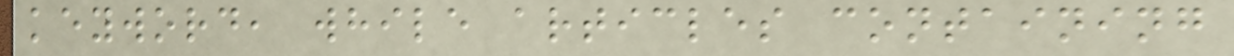keyword, while articles containing
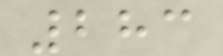283
